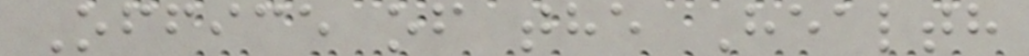Office of the Health
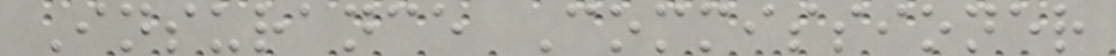Insurance Commissioner
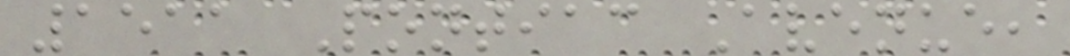1511 Pontiac Avenue,
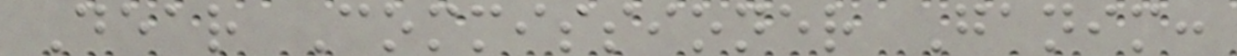Dear Commissioner Ganim:
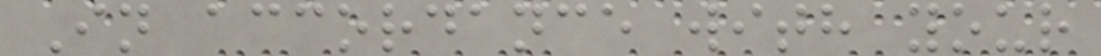In accordance with your
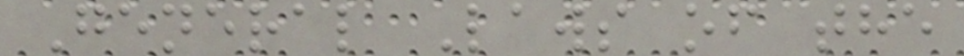General Laws of the
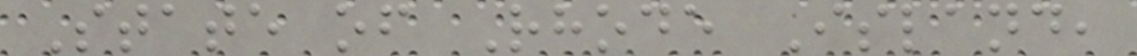State of Rhode Island,
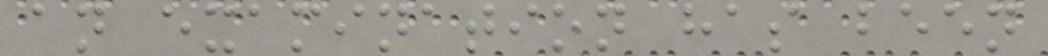an examination has been
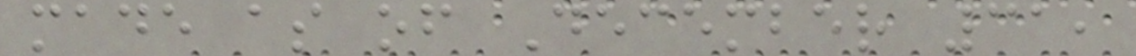made as of December 31,
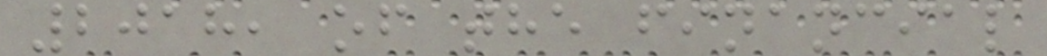2018, of the financial
